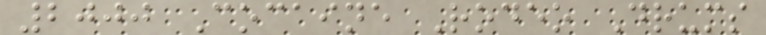2000 Cocaine Rodeo Drums
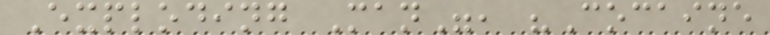Exploding Man", "Cocaine
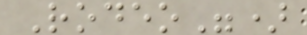Rodeo")
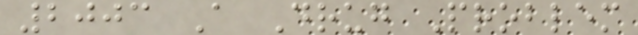2003 A Drug Problem
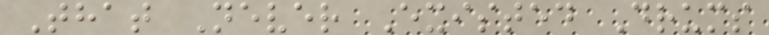That Never Existed Drums
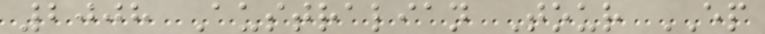2008 Australian Tour EP
